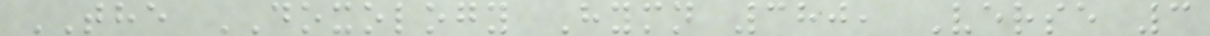THE DOXOLOGY Hymn 380, Verse 3
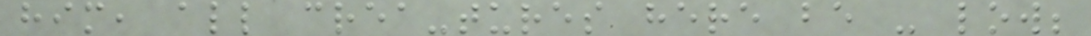him, all crea-tures here be - low;
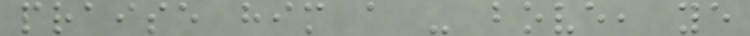praise him a - bove, ye
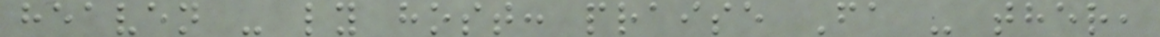heaven - ly host: praise Fa - ther,
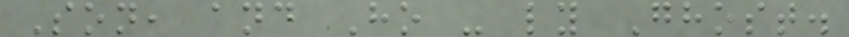Son, and Ho - ly Ghost.
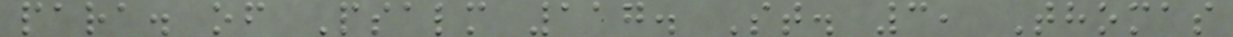para. of Psalm 117. St. 3, Thomas
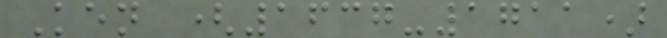Ken (1637-1711)
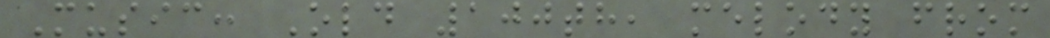Music: Old 100th, melody from
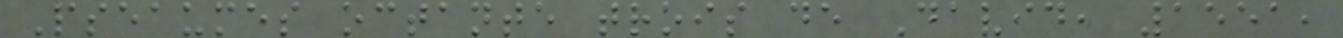Pseaumes octante trois de David, 1551,
